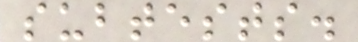subtests.
